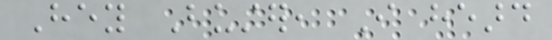Hey Buster, I heard
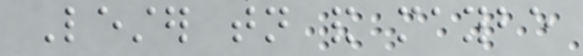Lester tonight and maybe
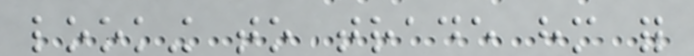looking to trade him for
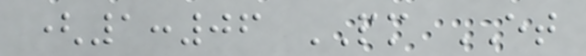(1:06 PM ET
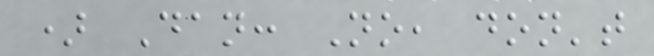) Dan: No, don't
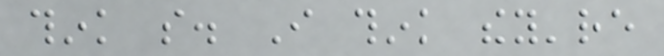think so. I think they're
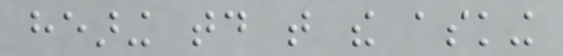hearing today that the asking
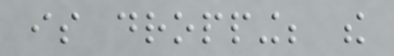is dropping; the
